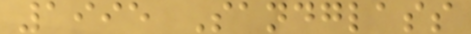1995 Sandglass
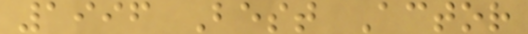1996 Best Actor
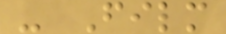- Film
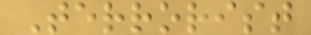Terrorist
